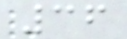36
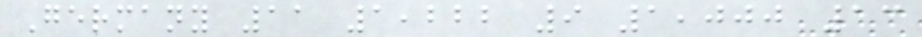Germany 11 1,222 9 1,000 13
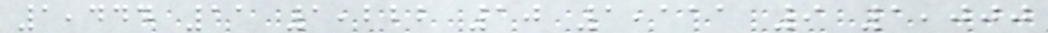1,444 11 1,222 10 1,111 9 1,000
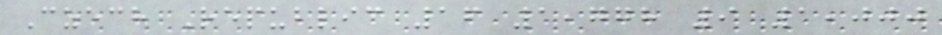Czech Republic 16 1,778 9 1,000
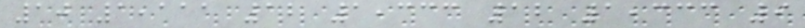10 1,111 12 1,333 12 1,333 9
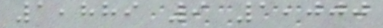1,889 9 1,000
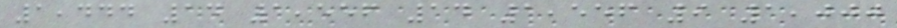1,444 14 1,556 14 1,556 9 1,000
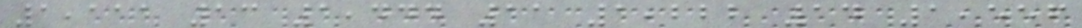1,111 13 1,444 11 1,222 14 1,556
